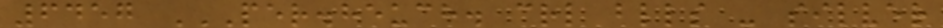6457 PER.HEUCH. CRL BLLS - SILVER
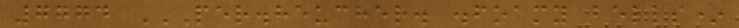7774 PER.HEUCHER. .FOAMY BELLS*
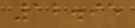12.95
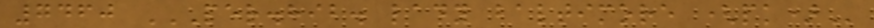7460 PER.HIB. LADY BALTIMORE (PK)
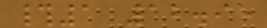#1 12.95
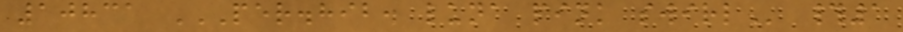10831 PER.HIB. LUNA PINK SWIRL #1
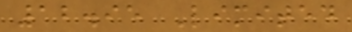12.95 Limited
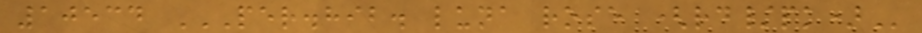10534 PER.HIB. LUNA ROSE (RD/PK)
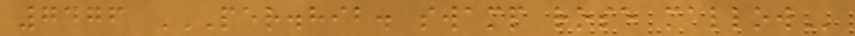7476 PER.HIB. SWAMP ROSE MALLOW
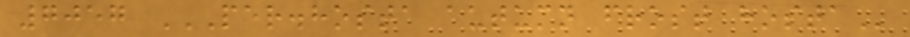7057 PER.HOSTA AUTUMN FROST HOSTA
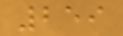259
